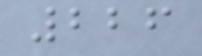226
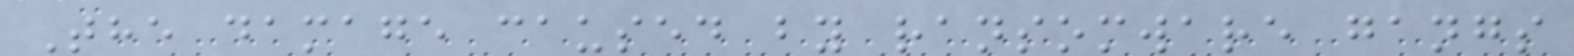The damage caused by ransomware gangs
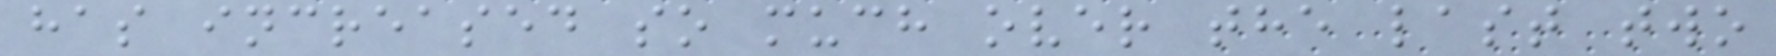has increased so much over the last two
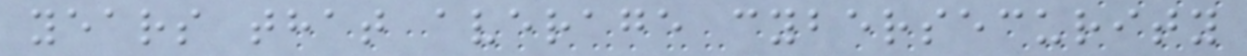years that average cybersecurity
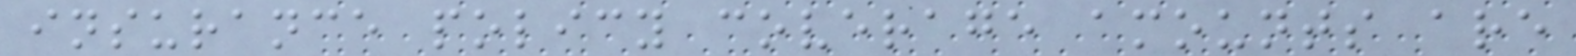insurance policy coverage amounts are
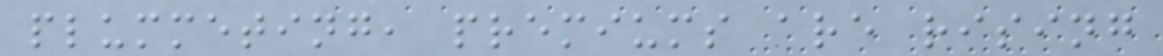plummeting, premiums are rising
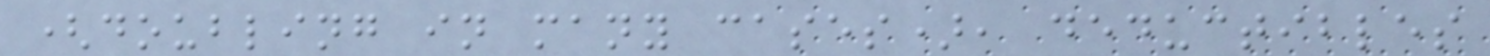(doubling in many cases), deductibles
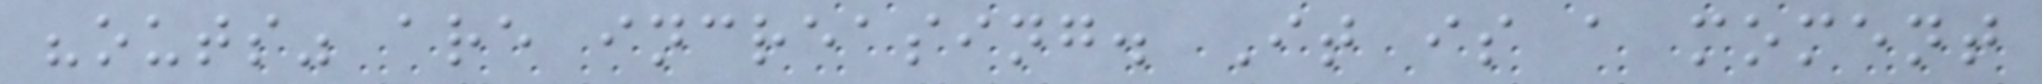"outs" are increasing. It is a moment
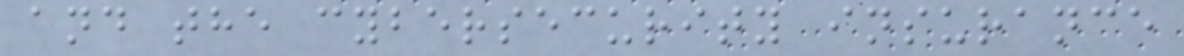and the cybersecurity insurance
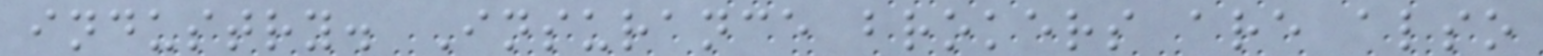industry. Insurance brokers are also
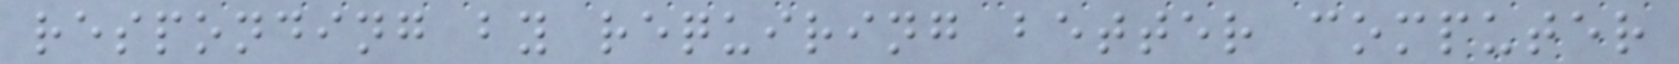responding by requiring better computer
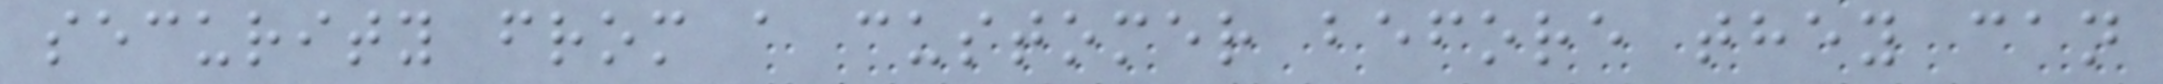security from a customer before they can
